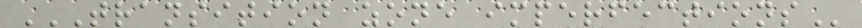TRANSITION ZONE IMPERFECTIONS
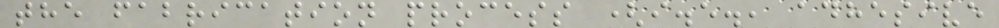the fabrication process (i.e., adhesive
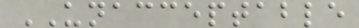UNACCEPTABLE
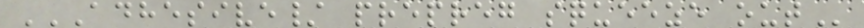ADHESIVE/ PREPREG SQUEEZE OUT
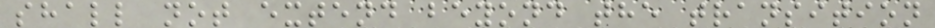shall not extend beyond the transition
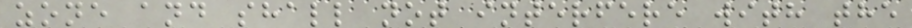zone and shall not interfere with the
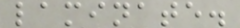laminate.
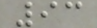93
